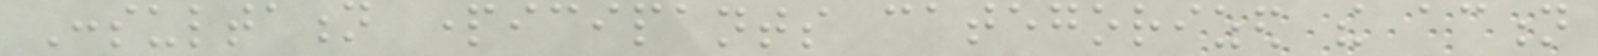Consultation participants categorized the action
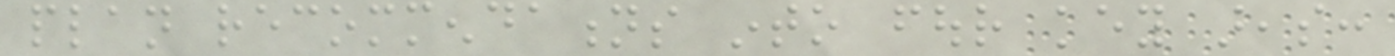plan recommendations into four key areas:
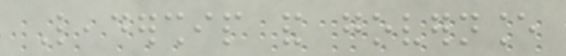Leadership and governance
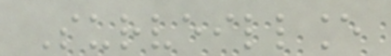Surveillance
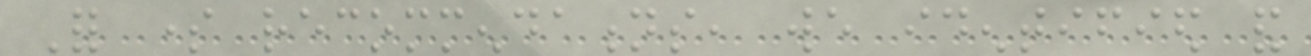For some recommendations, we identified and
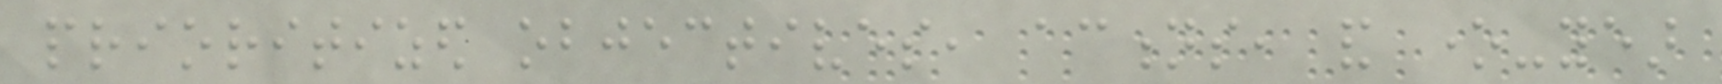prioritized objectives, actions, and one-year
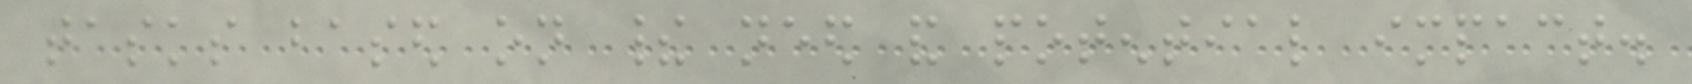tasks based on their need and potential impact.
